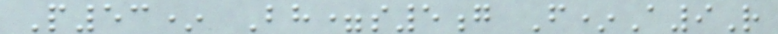P53* Bh=s5g F*A9R
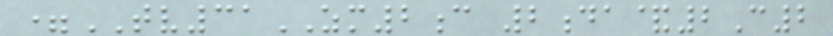=TV31ZM2c 2da&2C2
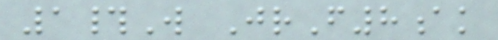1#W JrF8ak
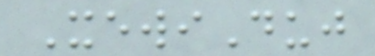XewiDuj
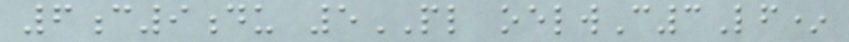6c9du 5PL oelwC3Lf*
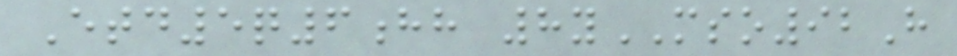Etd5q6hh 8yMSO92H
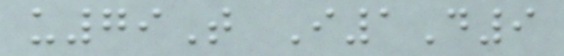u79T I1D9
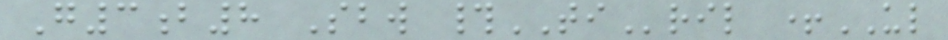G3b8 Sbw #TIril +UL
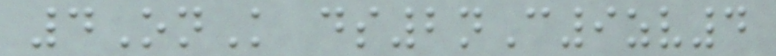4OnK ds2nC9zv4
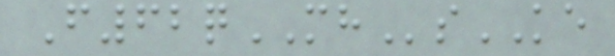F62qMHsKE
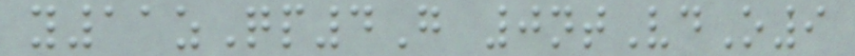y11zQp4G 0ntVdO9
